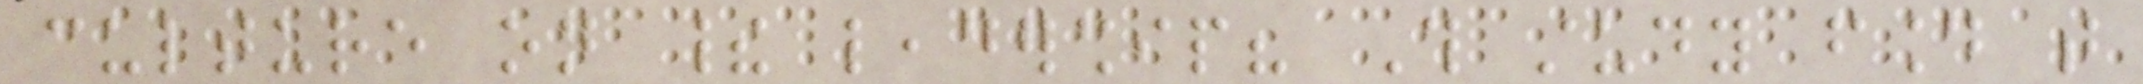culture on their leadership? This study found that
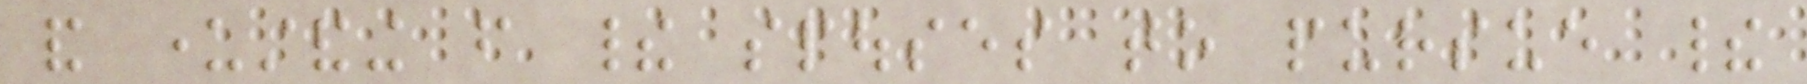and understanding from their spouses to pursue their
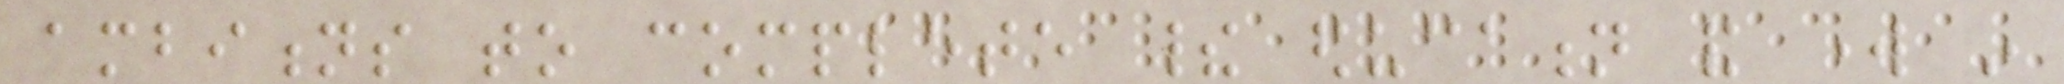ambitions to complete their education and work in
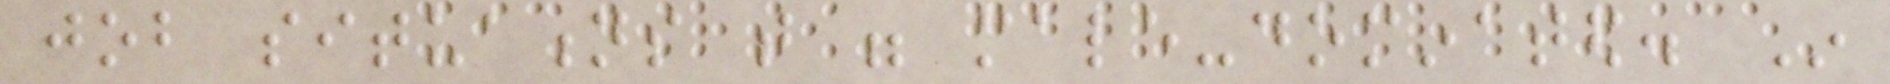job situations that were male-dominated. In
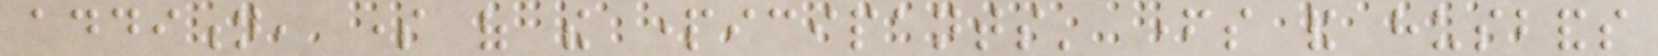addition, some of the participants' fathers and husbands
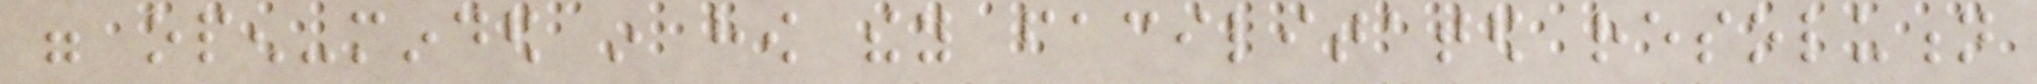were open-minded in how they facilitated resolution
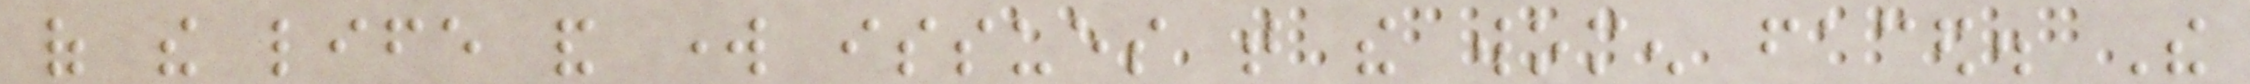of the life and work issues that the women faced. The
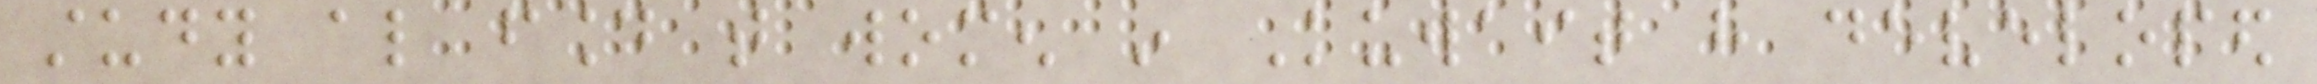study also found that women in Kuwait have developed
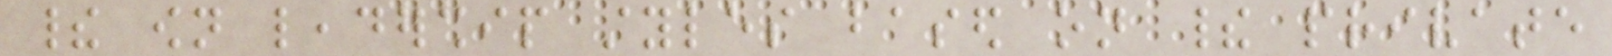their own leadership styles based on their private
